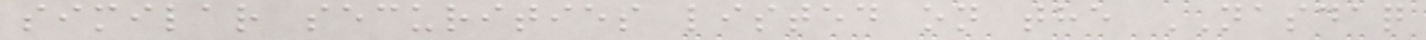similar securities listed on the NASDAQ
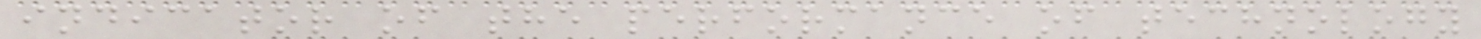indicator of the performance of technology
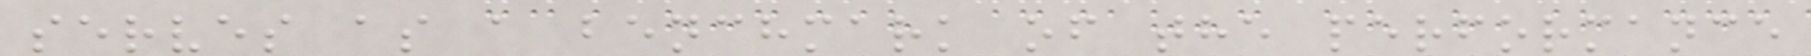serves as a benchmark of the performance
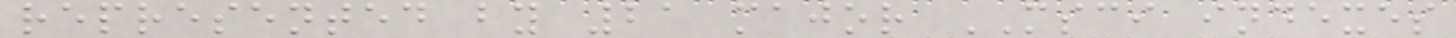represented by 21 major MSCI indexes
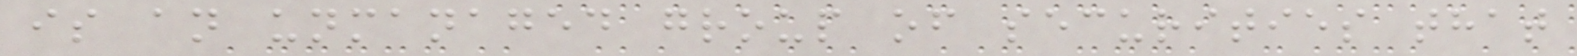is an unmanaged group of securities that
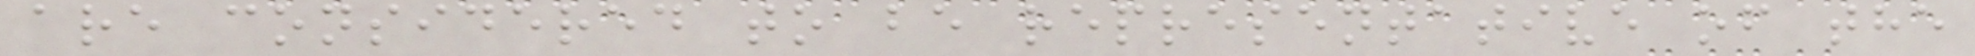are considered to be representative of the
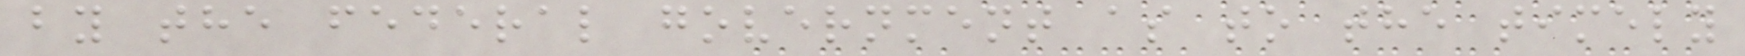by the federal government as to the timely
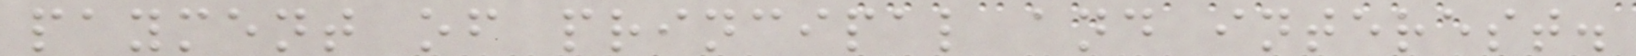payment of principal and interest.
